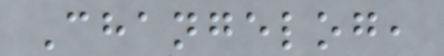Changelog,
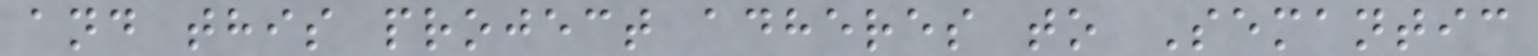and this project adheres to Semantic
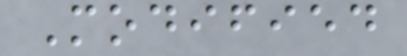Modified
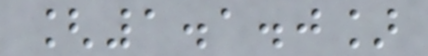[1.1.0]
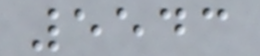5543
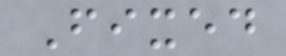Fixed
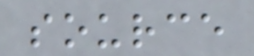source
